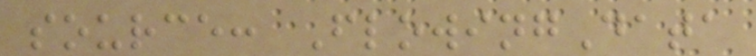source: FlowingData
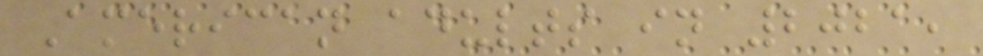American adults in 2021,
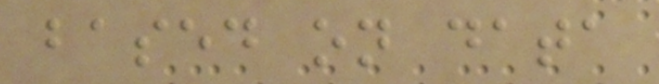based on data
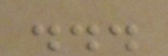...
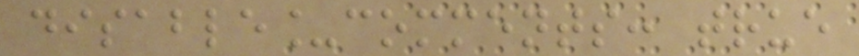disable_comments: true
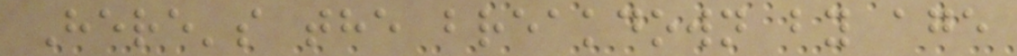Here's the breakdown by age
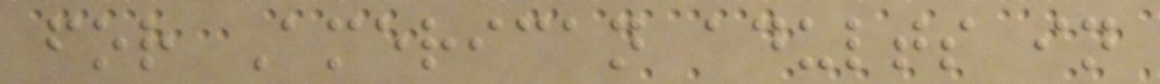for American adults in
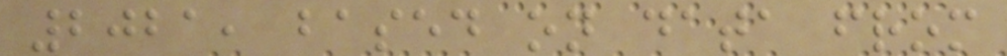2021, based on data from
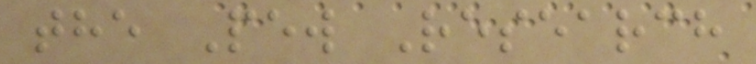the Pew Research
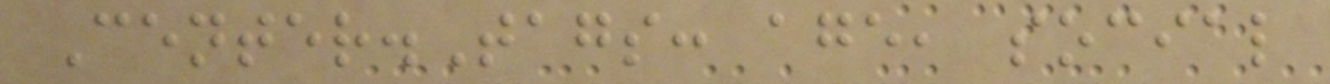Center.Tags: age, social
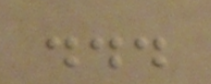...
